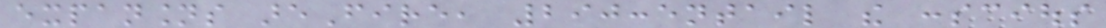expansions areFire, 290:entail the conscious
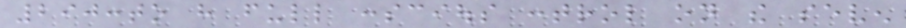290:to have full conscious control on the seven
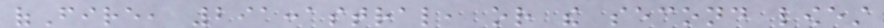ofFire, 291:astral, or the second lowest
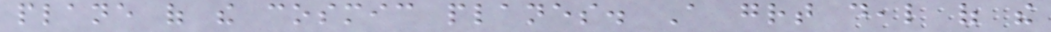plane of the cosmic planes. A great deal of the
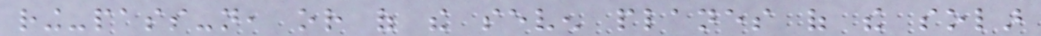ring-pass-not, or of the seven planes of the solar
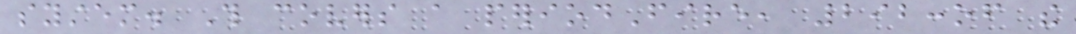system. This covers a periodFire, 292:of the
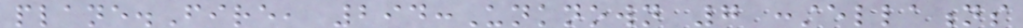plane.Fire, 294:Unknown 7 constellations
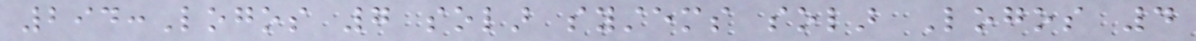294:Logos 7 solar systems solar Logos 4
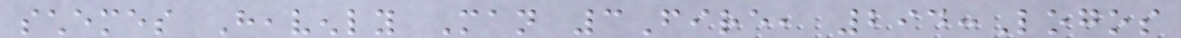schemes Heavenly Man 3Fire, 294:Logos
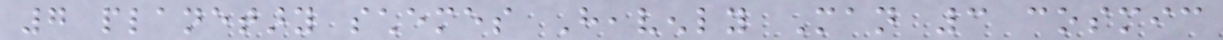7 planetary schemes Heavenly Man 3 cosmic
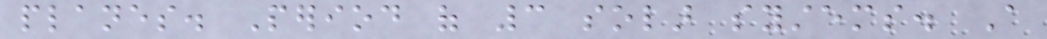planes. Period of 3 solar systems. A
